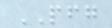PFG
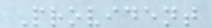Provident
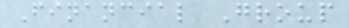Financial Group
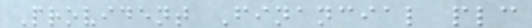Provident Financial plc
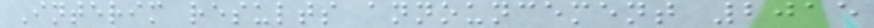Interim results announcement 2015
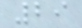29
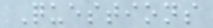Questions
